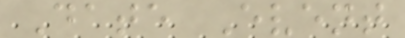Date Event
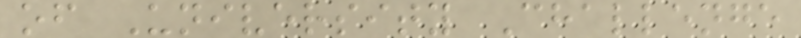of University Challenge
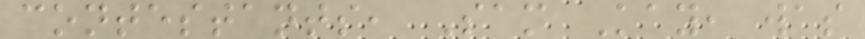contestants, Sam Kay, was
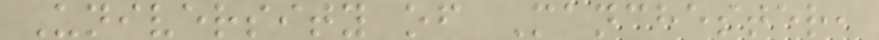University of Manchester,
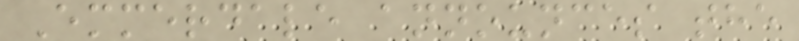Emmerdale announces the
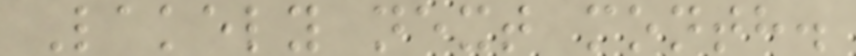Lakely next month.
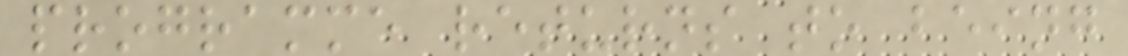programme returns to being
